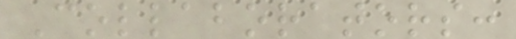Collaborators:
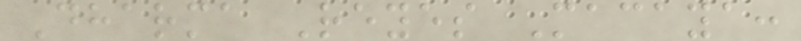Dharma Reyes Macaya:
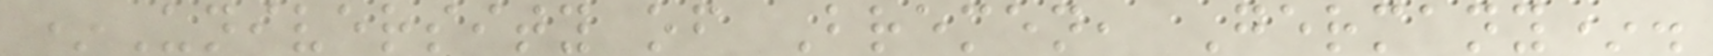*University of Bremen, Germany*.
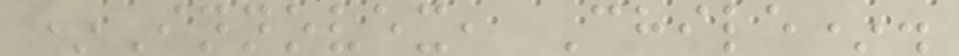*Innovex, Chile*.
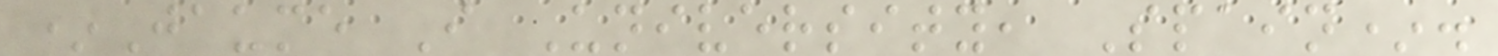*Jaume I University, Spain*.
